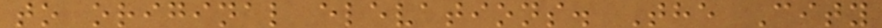to original elevations. The City
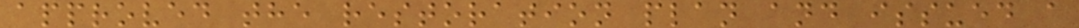approved the restoration plan and issued a
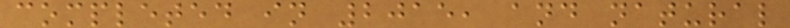completed in 2015, and natural
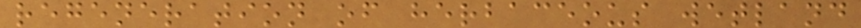regeneration of herbaceous wetland
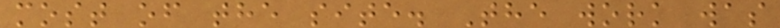most of the site. The work was
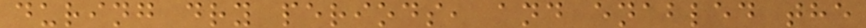during dry periods, and enabled the
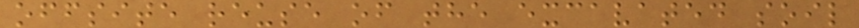offsite reuse of the excavated soil
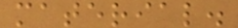material.
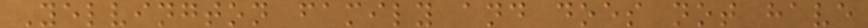Yelvington family and does not have
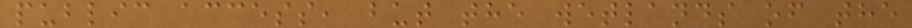public access, but the wetlands of the
